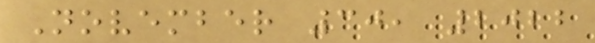November 30, 2022
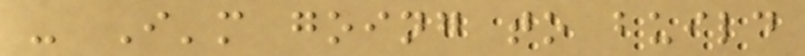- I'm going to build
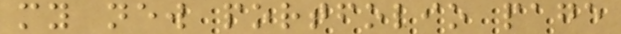my new portfolio page
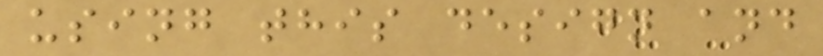using this design and
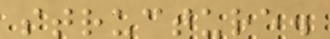structure.
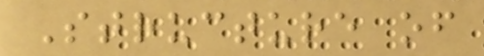Structure of
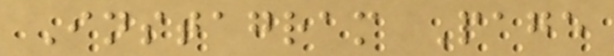Instagram Page
